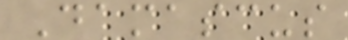Damascus
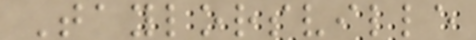Taylorsville
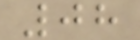08
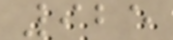925
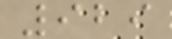929
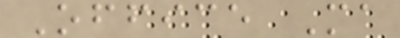Office Ma
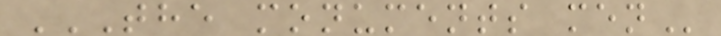THE MONUMENTS MEN
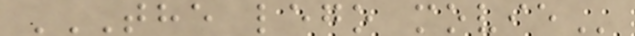THE LEGO MOVIE
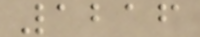1216
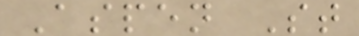Aspen St
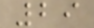29
